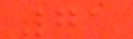71
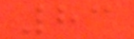83
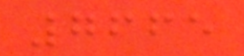7665
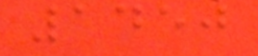1450
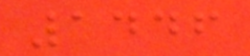1446
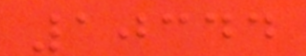10344
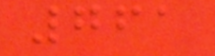761
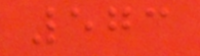573
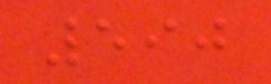590
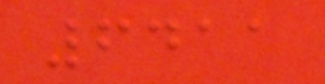6411
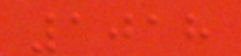1018
